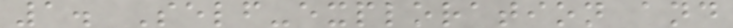1. Self-exploration and
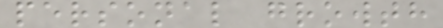personal growth
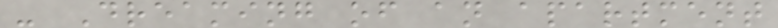- Dreaming of an apartment
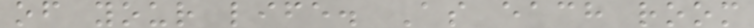of your life. As each room
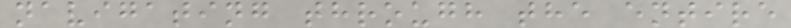navigating through the entire
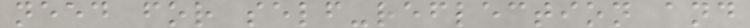need for self-reflection and
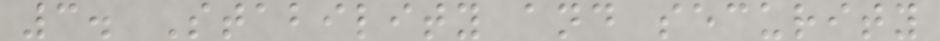3. Stability and security
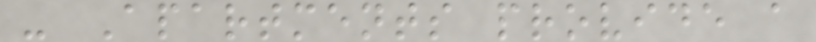- Apartments provide a
